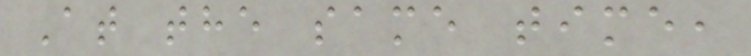At the same time,
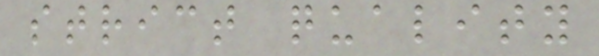strict quality
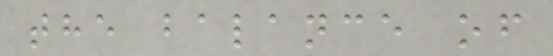the balance of
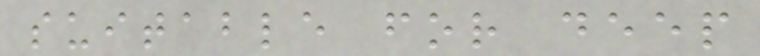suitable for deep
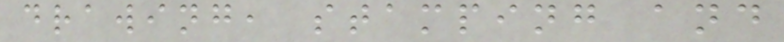drawing, stamping and
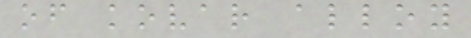of kovar alloy
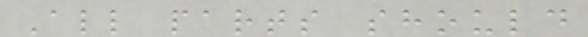All parts should
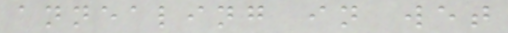annealing in wet
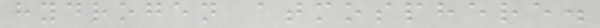hydrogen atmosphere.
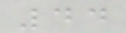44
